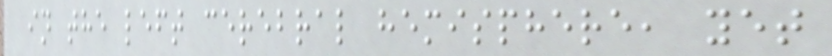in the left cerebral hemisphere, yet
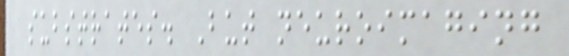substrates. But neuroimaging
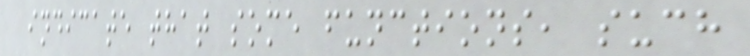indicate that some functions, such
